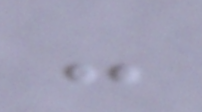-
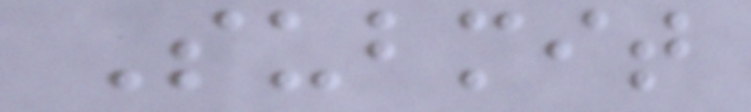Submit
